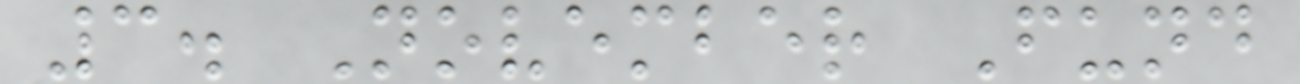3. November Fund
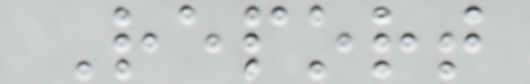Report
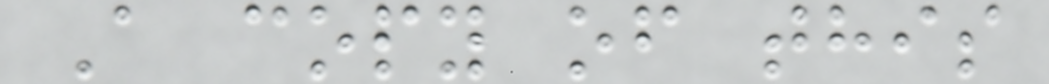A copy of this
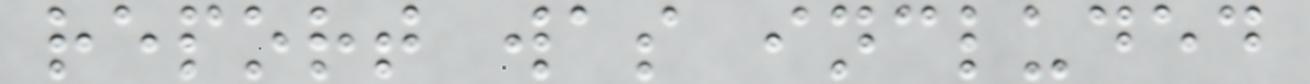report was included
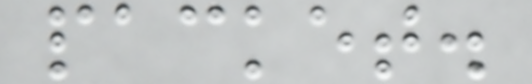packet.
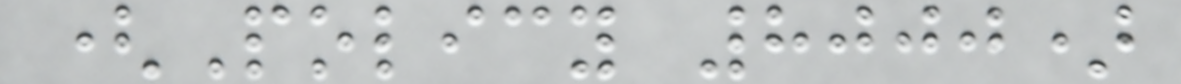(Policy 8000)
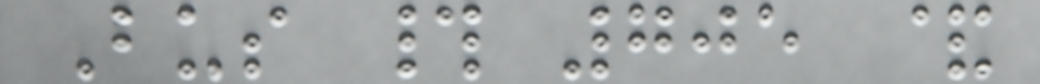Bus # 705 &
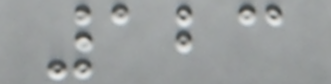123
